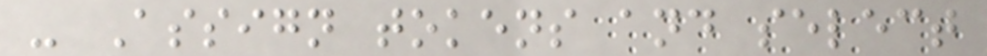- Assign tokens and select
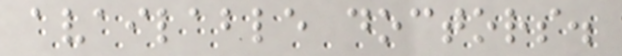available doctors.
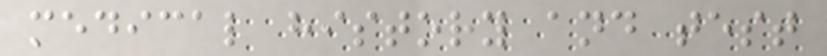medical history and test
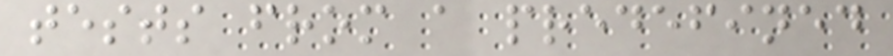tests from a predefined
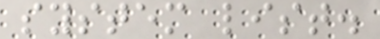system list.
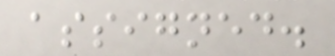assigned.
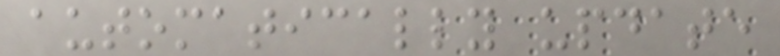automatically update
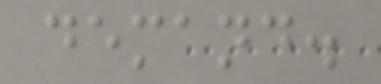demand.
